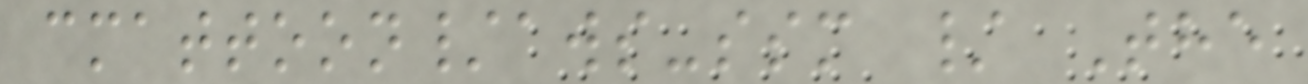cmattoon/aws-ssm / The
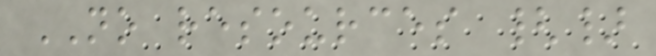NO resources {}
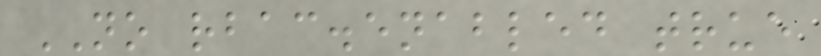NO rbac.enabled true
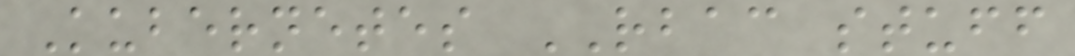Kubernetes RBAC stuff
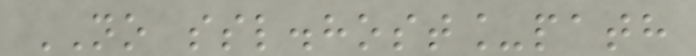NO ssl.host_path
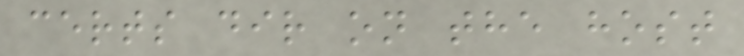certs dir on the host
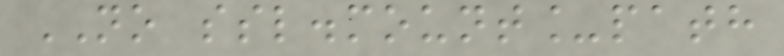NO ssl.mount_path
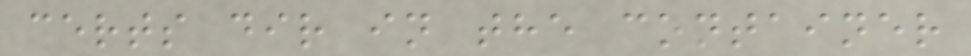certs dir in the container
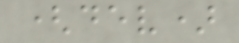(dev)
